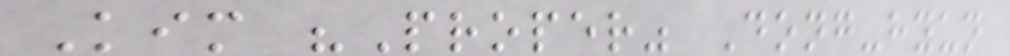Kim "Proper" Dong-hyun
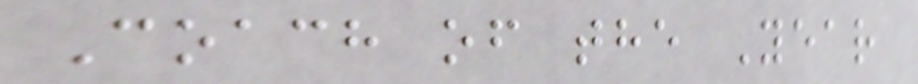Coach of the Year
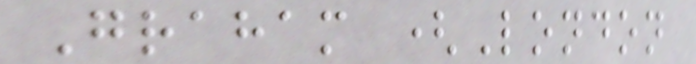Graham (London
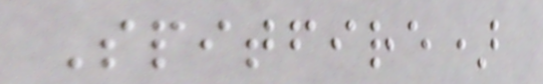Spitfire)
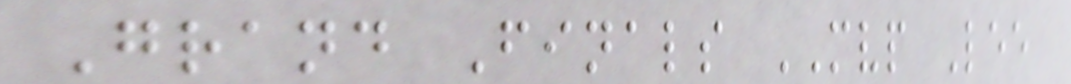Grand Finals MVP Lee
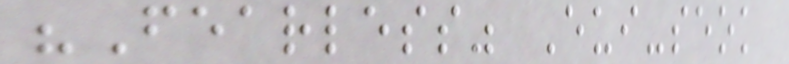"Fearless" Eui-seok
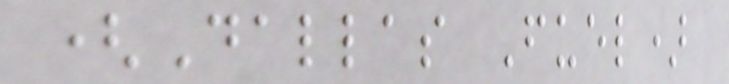(Dallas Fuel)
